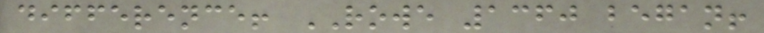difference! ROWE 1360 began!
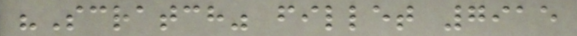"Scratch" fillet 7915
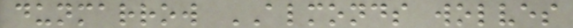dunmarrow ALMONDS wolves
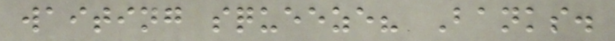waiting squeeze? Banks.
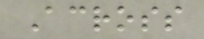Across
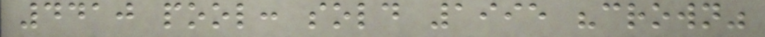4410 pool: sold 1995 "crown"
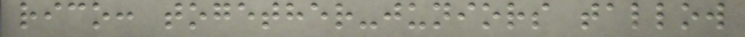rico: together-juniors tallow
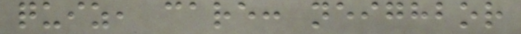quiz, care: neighbor
